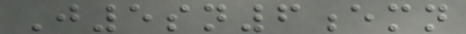J5sn6emn
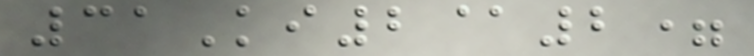31Ki2@2=
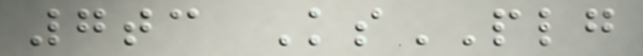7tc KsPLG
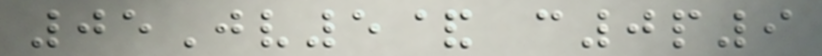05Jv5& c0p9
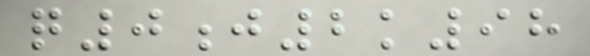q0j2k98
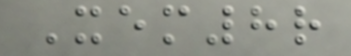Xem8r
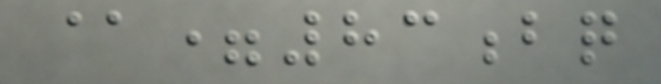@=83bq
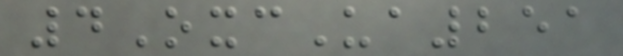4OxcUa251
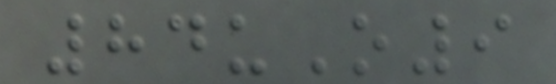84uO9
